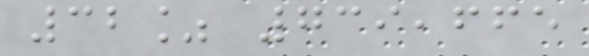32% 739,665
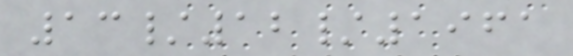13/12/1961
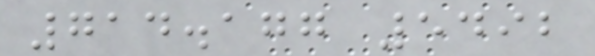714.177 5492
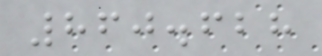860.628
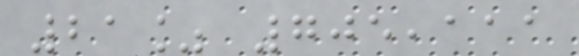21% 705,111
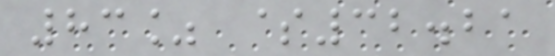83% $32.21
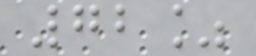72%
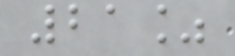21%
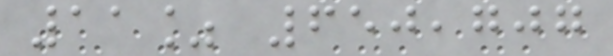11% 650,707
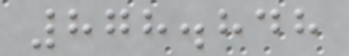878.848
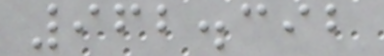962.392
